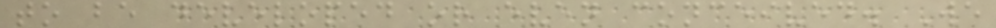to be developed or even conceived. We
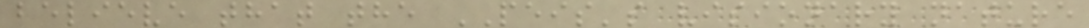believe that the PEIS's visionary nature
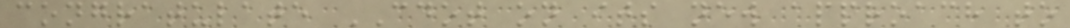congratulate CDOT on its new approach to
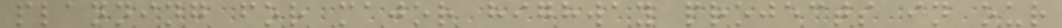planning for major highway projects in our
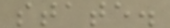state.
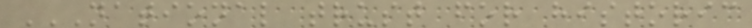NATIONAL TRUST FOR HISTORIC
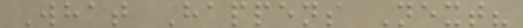What Happens Next?
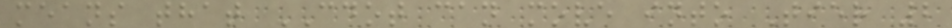means that CDOT can move into Tier 2
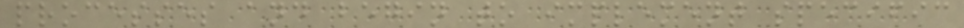processes and begin to implement specific
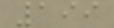199
